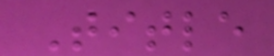Title
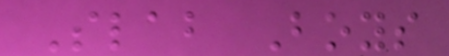Slab Boys
